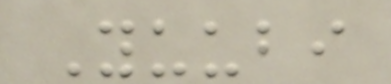Yuubi
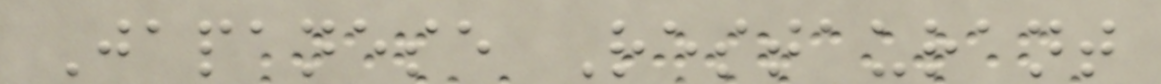Japanese Restaurant
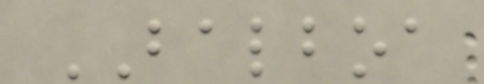BALBOA
